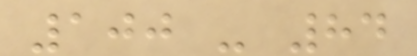100 - 84
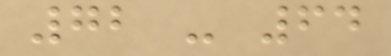72 - 64
